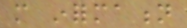more information
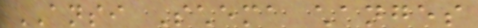ANSI Schema changes
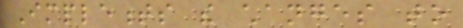Implements the changes to
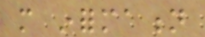more information
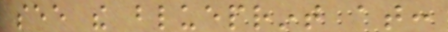see the blueprint at:
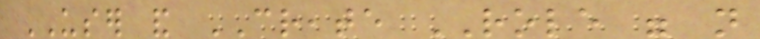USER and CREATE ROLE were not
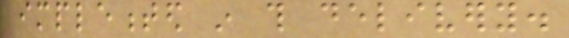implemented in this delivery.
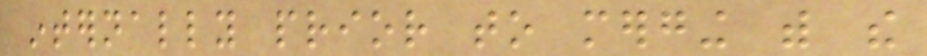internally prior to merging with the
